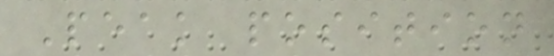Peak position
